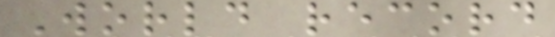World record
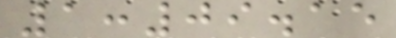1:09.15
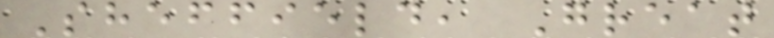Sheffield, Great
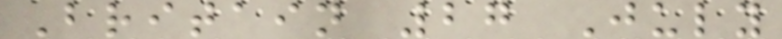Britain 27 July
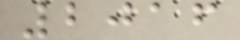2016
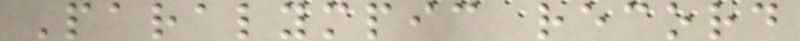Paralympic record
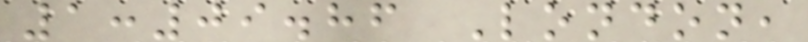1:09.86 London,
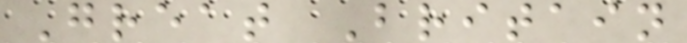Great Britain
